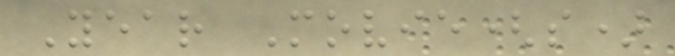Year Movie(s)
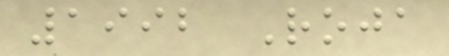1992 Roja
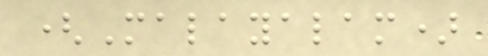(Malayalam)
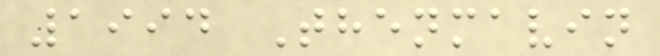1994 Thenmavin
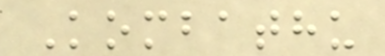Kombathu
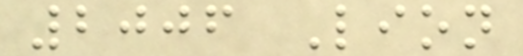2006 Lion
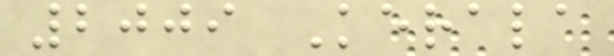2009 Kerala
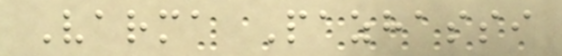Varma Pazhassi
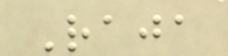Raja
